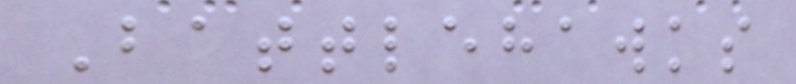Battlehawks
